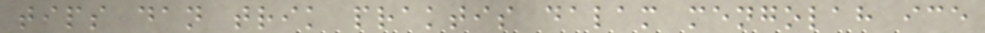tips dan trik praktis dalam mengolah ice
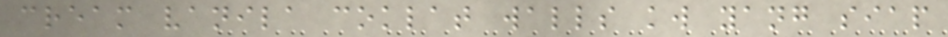cream vanila coklat walls kw yang siap
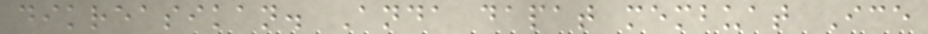dikreasikan. Anda dapat membuat Ice
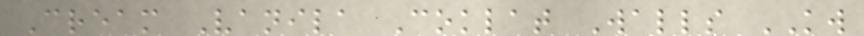Cream Vanila Coklat Walls KW
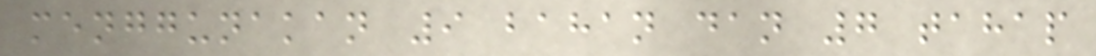menggunakan 9 bahan dan 7 tahap
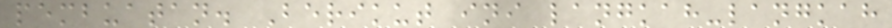pembuatan. Berikut ini langkah-langkah
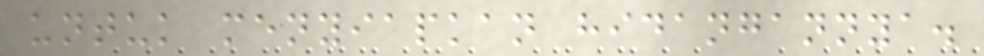untuk menyiapkan hidangannya.
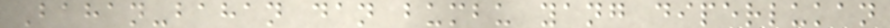Bahan-bahan dan bumbu yang diperlukan
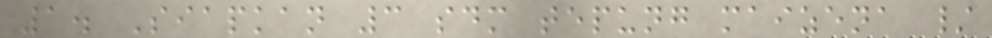1. Siapkan 3 sdm tepung maizena /
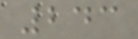243
